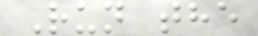Run the
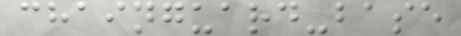chainguard-base
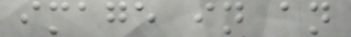image in an
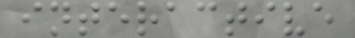interactive
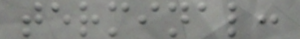terminal:
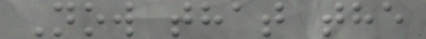Now that the
